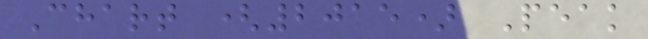Chart (2015) Peak
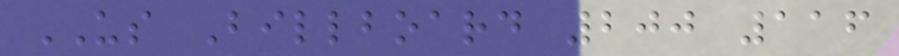US Billboard 200 116
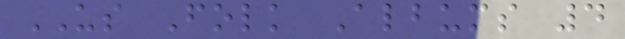US Folk Albums 4
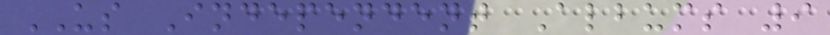US Independent Albums 9
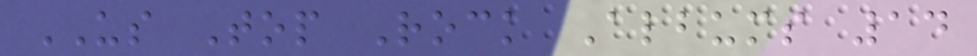US Top Rock Albums 14
